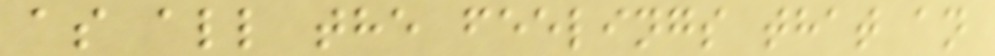as all the feelings that an
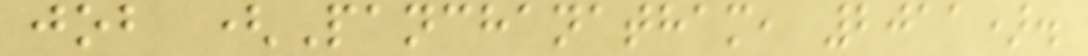job (Panchanatham, 2011).
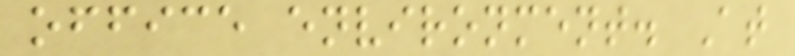office environment. At
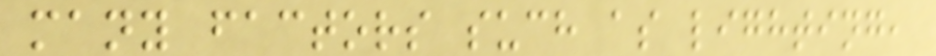many factors such as lighting,
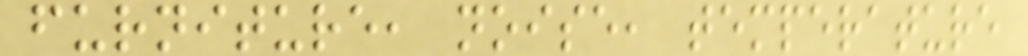furniture, noise, temperature
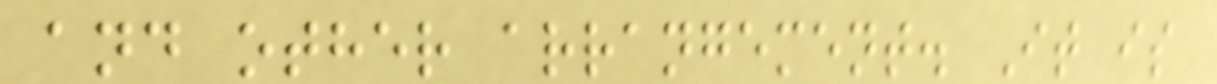and other arrangement. It is
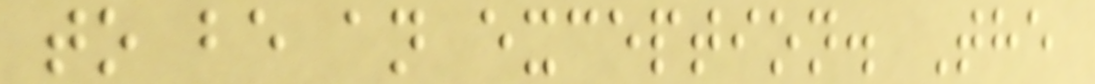to be an exception. The
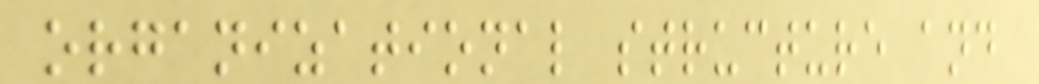organizational structure and
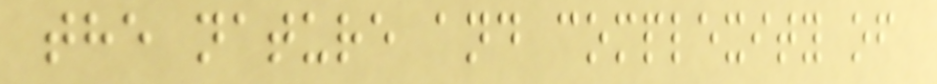the nature and complexity of
